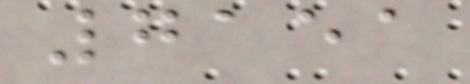7151
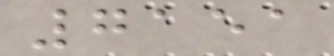7151
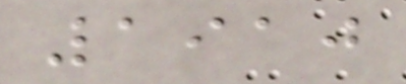1910
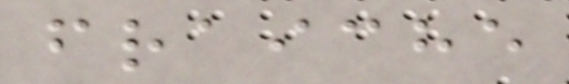fraiche
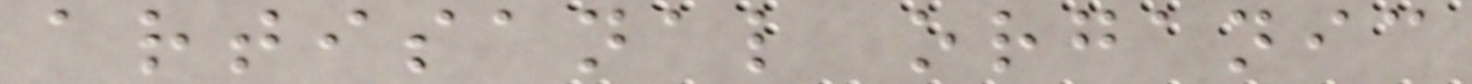artisanal organic
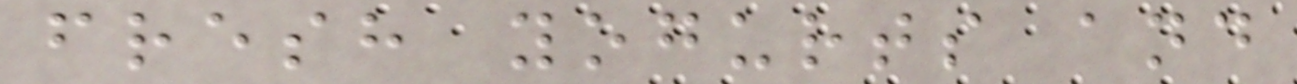fresh yogurts and
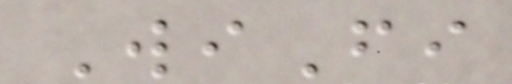WiFi
